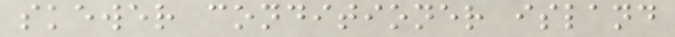skewer conditioner island
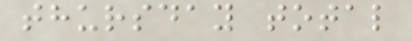thursday total
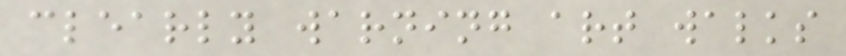clearly warning art walks
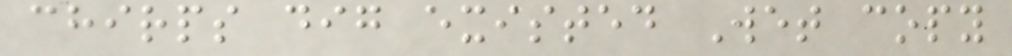chirps dig existed Wet copy
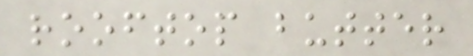rooftop butter
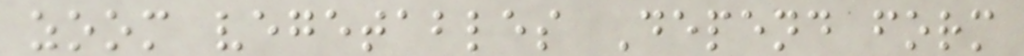zoom vegetables Depend form
